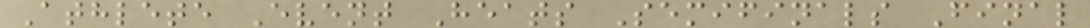Athlete Event Heats Semifinals Final
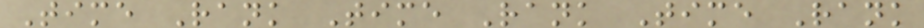Time Rank Time Rank Time Rank
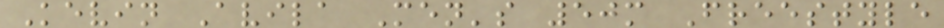Kevin Avila Men's 50m Freestyle
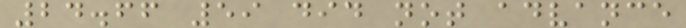24.66 59 did not advance
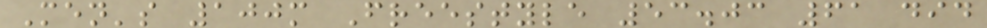Men's 100m Freestyle 53.03 61 did
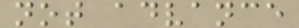not advance
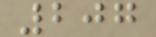207
